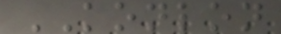KONLON
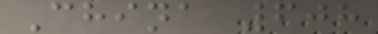China 608
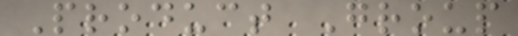Product Group
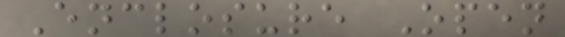Enclosure Open
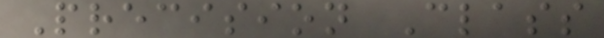Precision Class
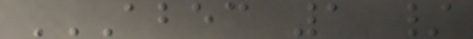ABEC 1 /
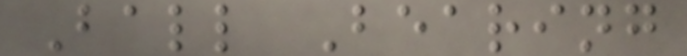Ball Bearing
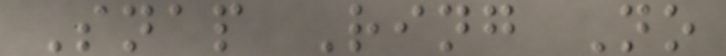Snap Ring No
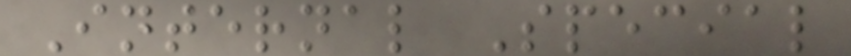Internal Special
